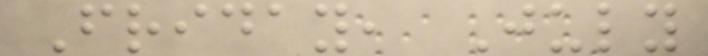Friday, July
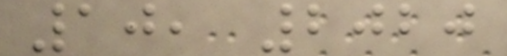10, 2020
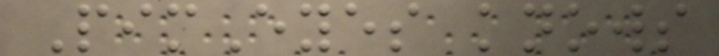PimEyes knows
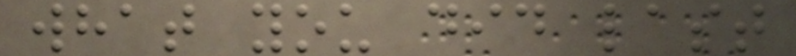what you did last
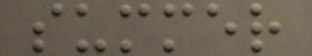summer
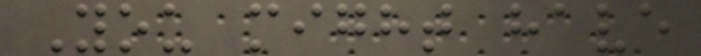You might have
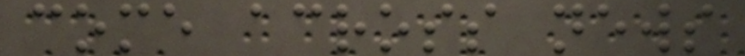come across news
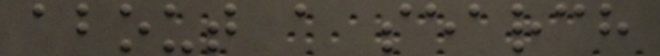about a search
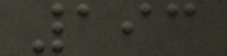193
